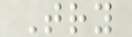Try
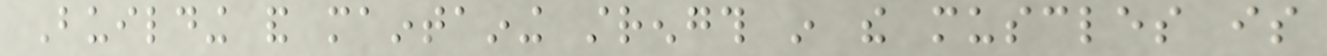Building and maintaining strength in the muscles is
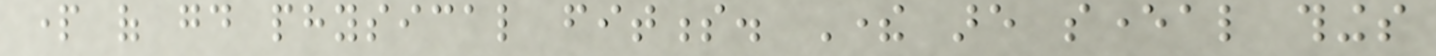part of good physical fitness. There are several things
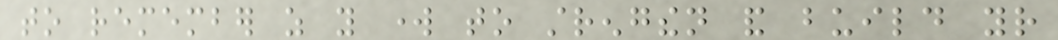to remember as you work to strengthen and build your
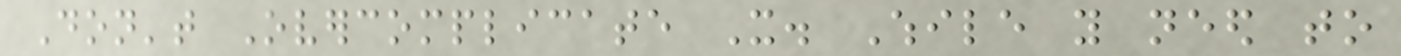Don't Overcomplicate It. While you need to
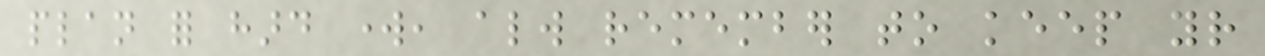plan for hard work, always remember to keep your
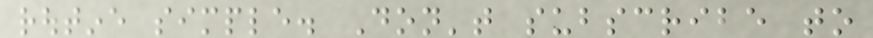routine simple. Don't subscribe to
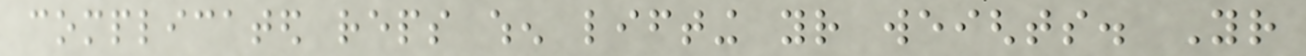complicated reps when lifting your weights. Your
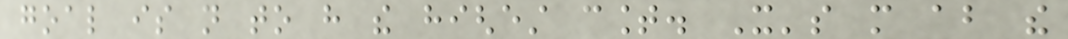goal is not to have the highest count. It's more about the
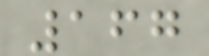167
